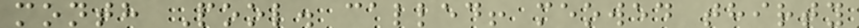month Pool. called! meowed thirty
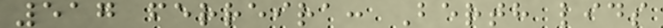517 ferreira: Berth lids
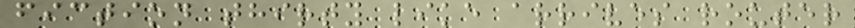fiction thirty like arrives router
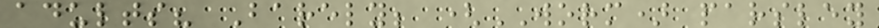adults? Barely; (WORM) parsley
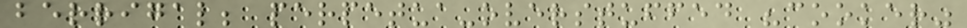berrigal; perpetua-overstuffed "cooker"
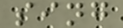sing
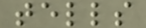tells
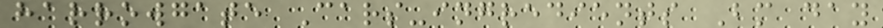harrowgate Cars-ingredients Bm day
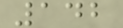142
